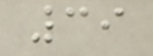39
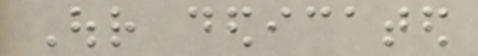Our dedicated
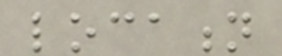location
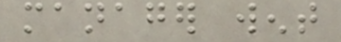manager went
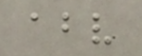above
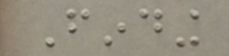Finding
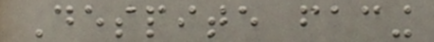Despite facing
